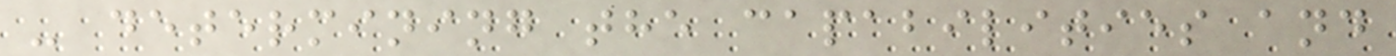- determining the capabilities and
